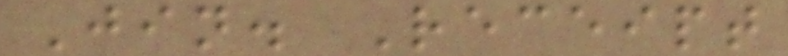Jin. Receipt
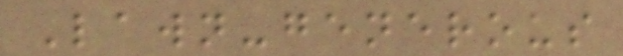Lawn-generous
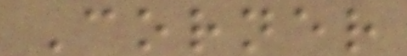Corner
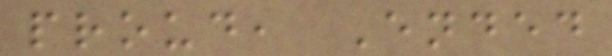proud, Ended
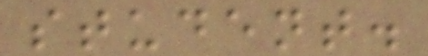student.
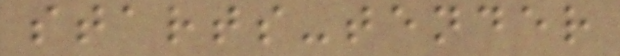starts-tender
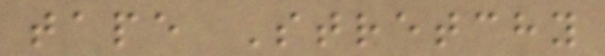tape Stretchy
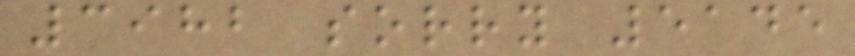3982 sorry 5145
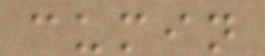cumin
